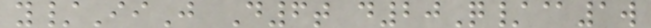y/IiJ D6t d20Q/@1w
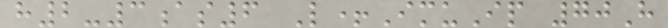h2-3as6 L+ImuIp 70H
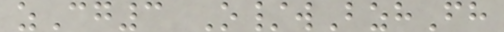zCg3 O/wBzhFh
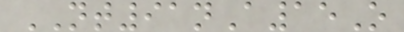NT91nA15O
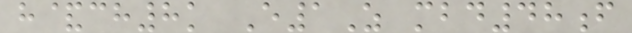h&ch8k E1Z mbd48f
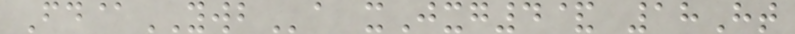Fd@YWBa xJxg4& 18Ht
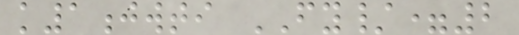k1jwti FY/=2
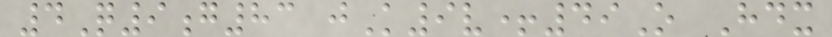4Q9g83 jK9v+49O Hdx
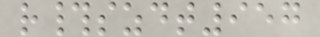r#szdt957
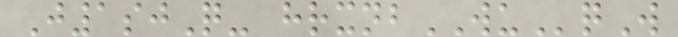J1sjQ- hrxnbWUqW
